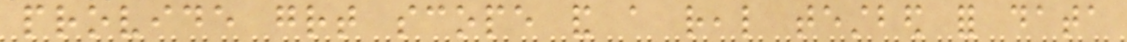provide great scope and a real testbed for data
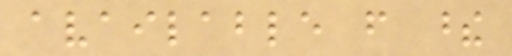available from these
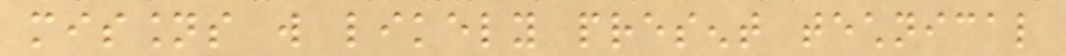missions will likely present technical
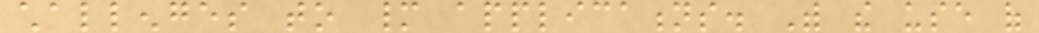challenges to many applications. With the use of
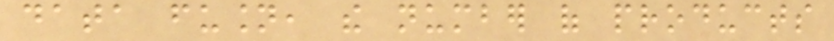data fusion, the number of products
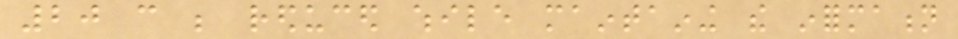20 can be reduced while maintaining the information
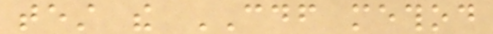test the CDF method
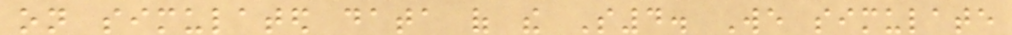on simulated data of the S4. We simulate
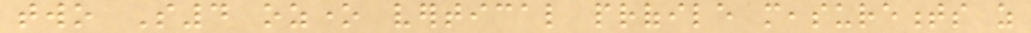two S4 ozone vertical profile measurements as
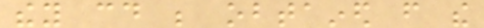they could be obtained from the
